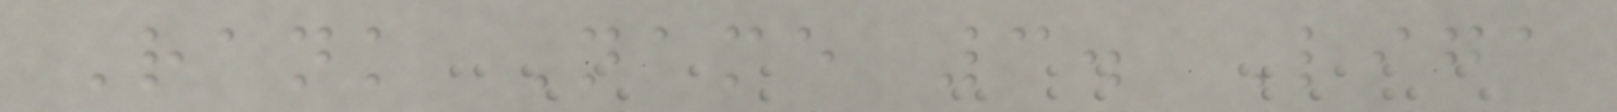Rank Name 3. Liga
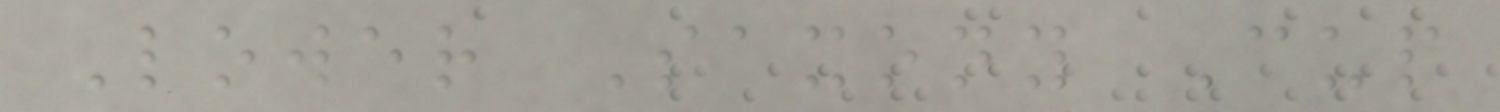Lower Saxony Cup
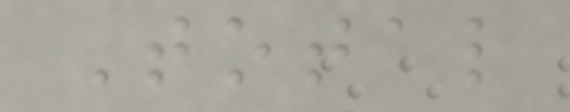Total
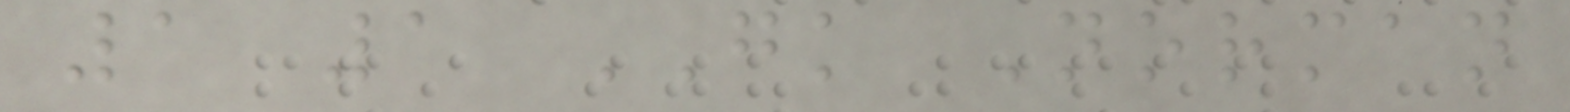1 1 GK Norman
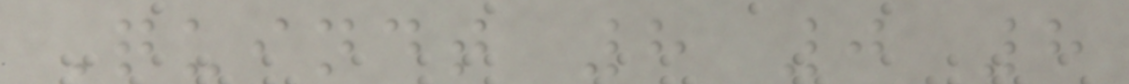Quindt 8 0 8
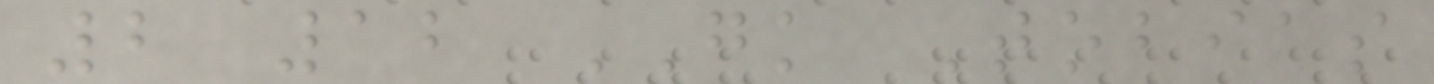2 12 GK Tobias
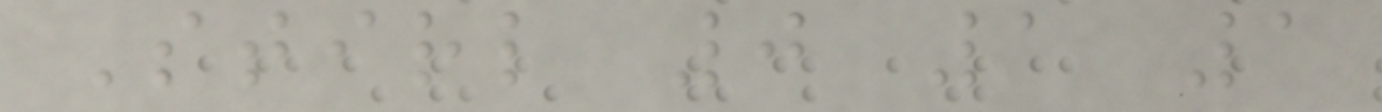Stirl 0 1 1
